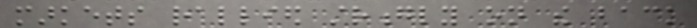markets rallied strongly on the back
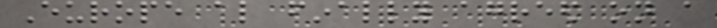Europe also finally agreed on a
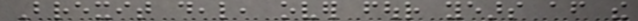Brexit deal, over four years after the
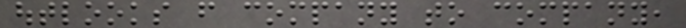outlooks from company to company,
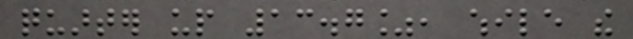quarter up 13.7%, while the
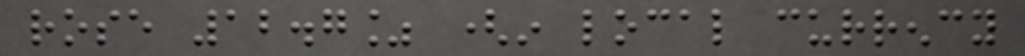rose 12.7% (in local currency
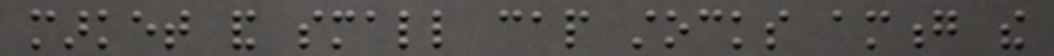market and small cap stocks among the
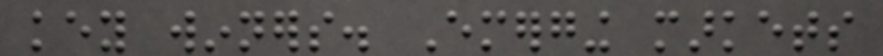key winners. Emerging markets
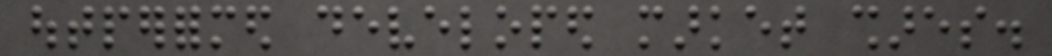outperformed developed market shares.
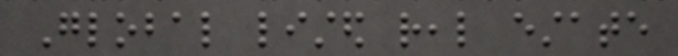Global listed real estate
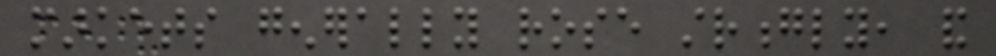markets generally rose strongly, and
